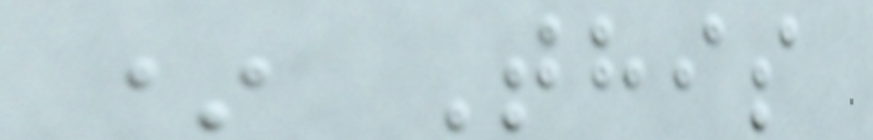* This
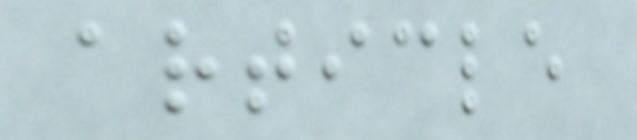article
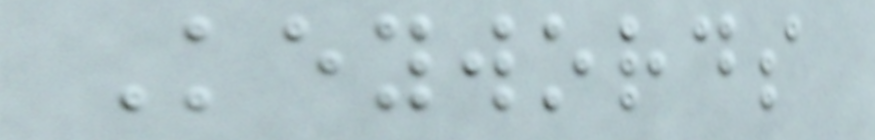Keywords
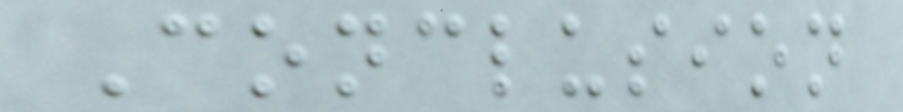Conclusion
